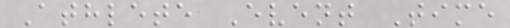Athlete Event Time
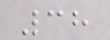38
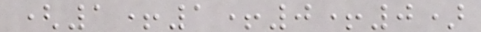(1+1+0+0)
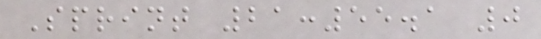Sprint 21:55.1 0
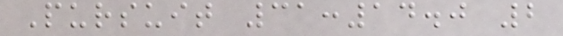Pursuit 31:14.0 2
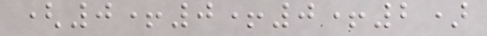(0+0+0+2)
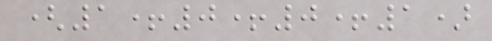(1+0+0+1)
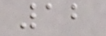12
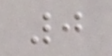0
